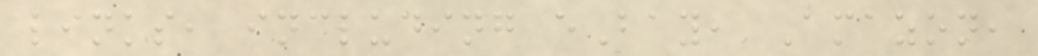links, including eBay, Amazon,
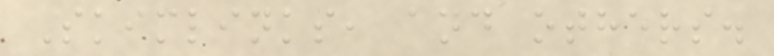Skimlinks, and others.
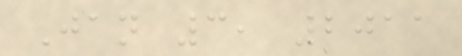Jan 3, 2011
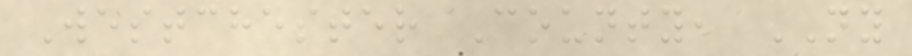Westchester County, NY
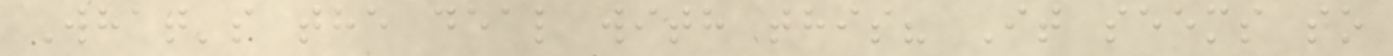What's the deal with this? It seems to
